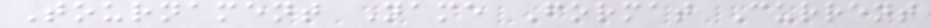Tournament Name Format Current
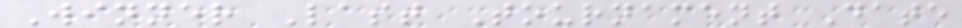Winner Last Tournament Date
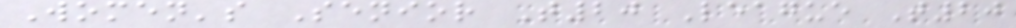Women's Senior T20 League T20
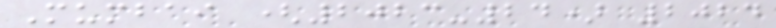Mumbai (2023-24) 2024
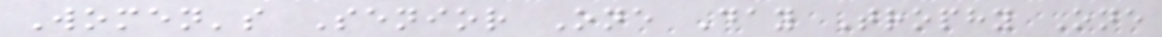Women's Senior One Day Trophy One
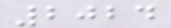2024
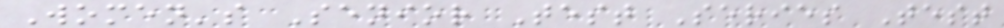Women's Senior Test Series Test
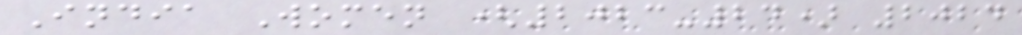India Women (2023-24) 2024
